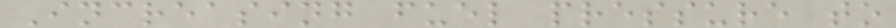Increasing fuel pressure to
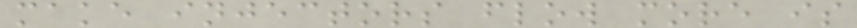make injectors flow more is
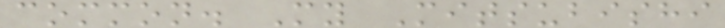common. My Mitsubishi
